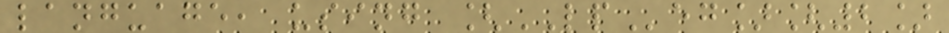language, using [LPeg][2]
